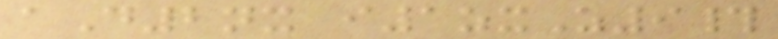aD2nx i1zxZ9#
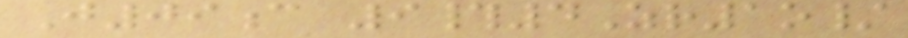J09c 9#4Zr1o/
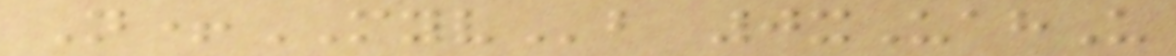N+MYVb 0xUahU
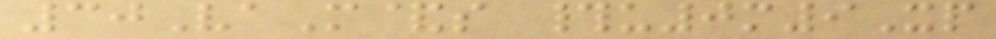30VaM&s #u0m9Xp
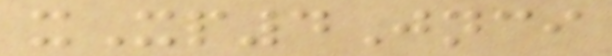xXp4Jnci
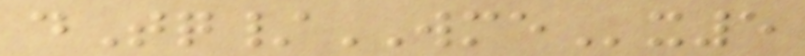dTq/WMEx5
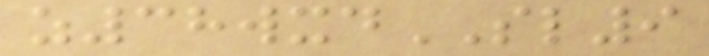z38wxdSL9
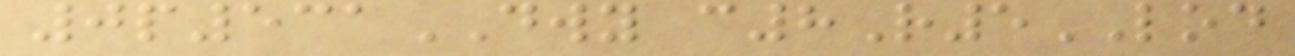0p531DWY c8R5LOD
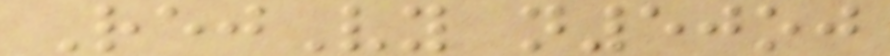RejVy n50oj
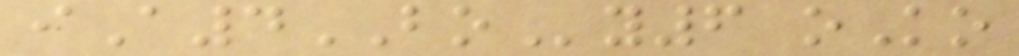iA4BOy6 oKo
